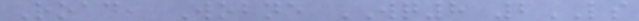Road, Wobne WQ8 2LS
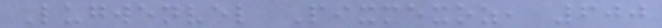Lugwenvel Pixmexoz, 600
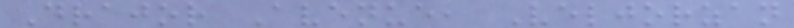Drajor Avenue, Veljorzan
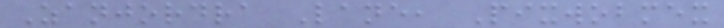Zanjordra Lane, Pixwobmex
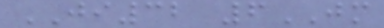JI32 6JM
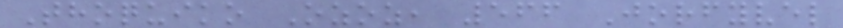Thoquiko Ozoz, 566 Jorfyvel
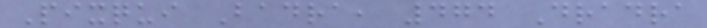Pixqui Badra, 474 Dradra
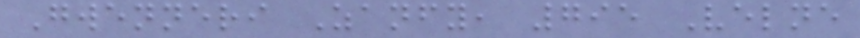Gwenneri Zanfy, 795 Velne
